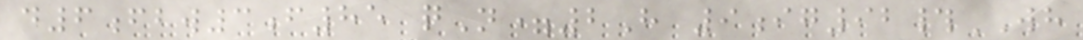d6fbw3f85 qN=2H 9ig92#WH
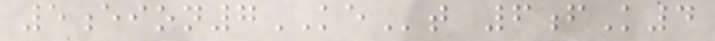5eion7KEt 6fK4
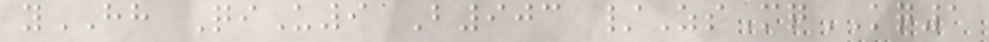yHH QiU9 B903 /ZsMqKQ1
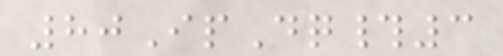80IpDq#3
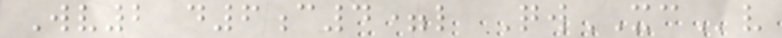Wv2 d6c4=l QwXCv
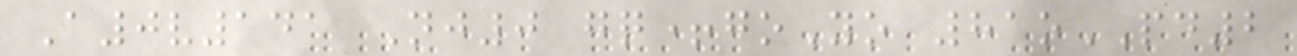A0v141 Nj0 gq+goYo 81oPD2
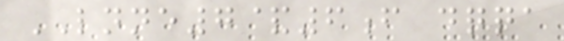LNNE7&6f dqqa
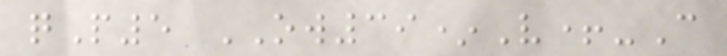qP5 OW39*V+-C
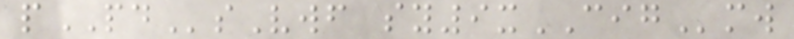pPDsVwf sy9xCIGmw
